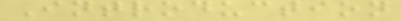Introduction
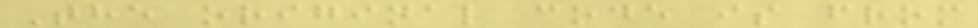The original code is from
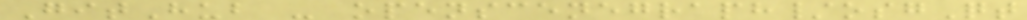GitHub - openscenegraph/osgQt
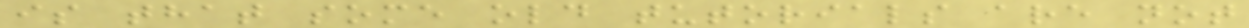is that some old tutorials are not
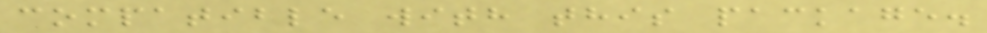compatible with this package.
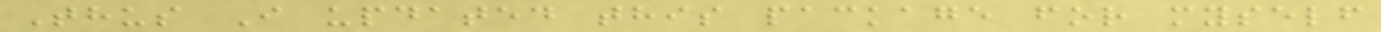Thus I updated this package for myself
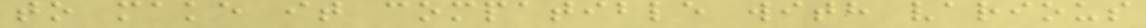to make it compatible with various
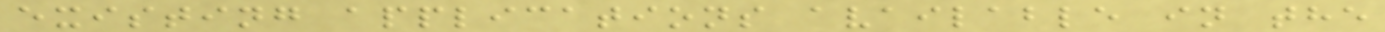existing applications available in the
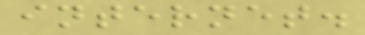internet.
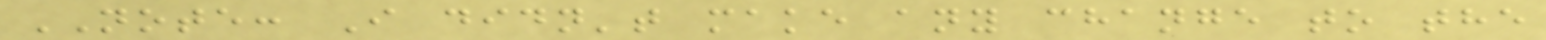NOTE: I didn't make any change to the
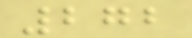272
